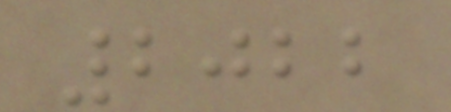2022
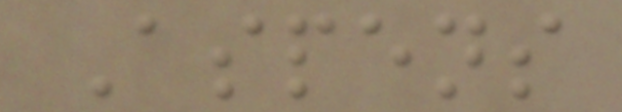Aspens
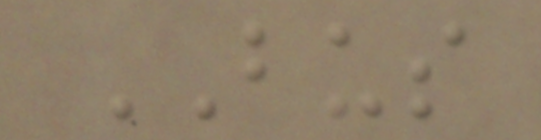BUS
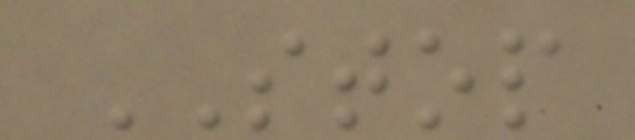STOP
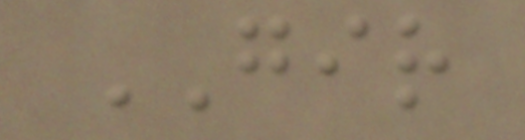GIR
